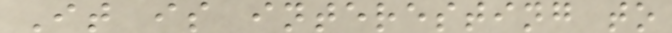It is interesting to
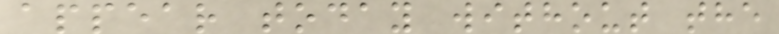appear today without the
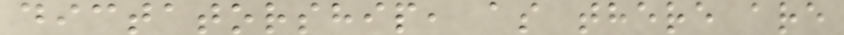dictatorship, as there are
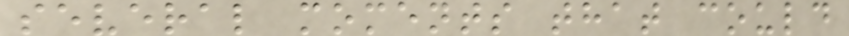several moments that could
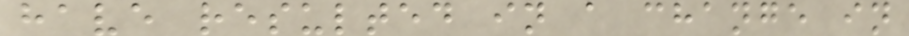have resulted in a change in
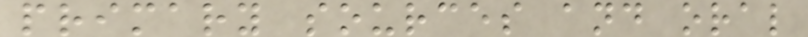primary sources and oral
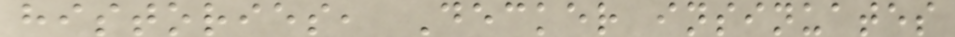histories, Decker insinuates
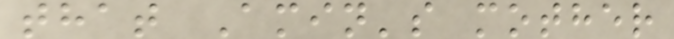that Amin's mother
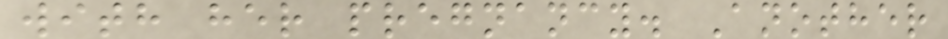with her pregnancy. Another
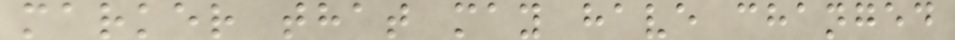marker that may have changed
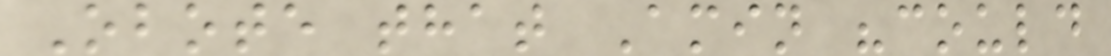Obote that Amin "could
